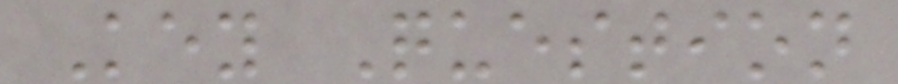Key Question
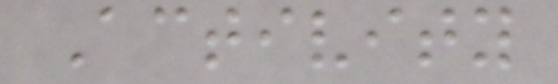Activity
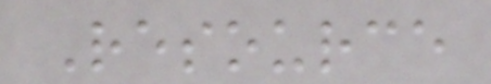Resource
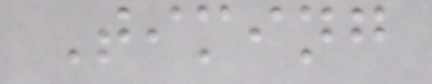Timing
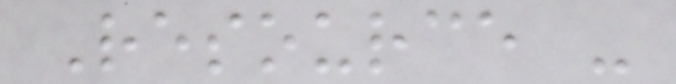Resource -
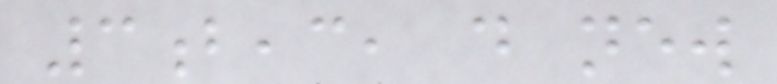3b,c, d new
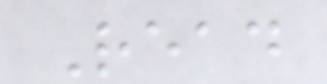Read
